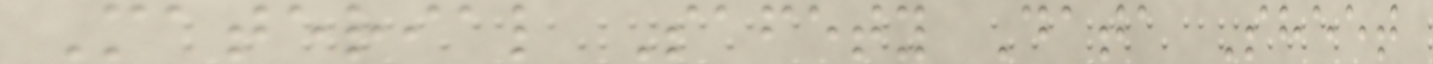Material Safety Data Sheet
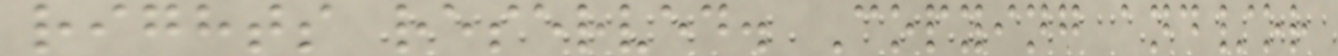rights reserved. Copying and/or
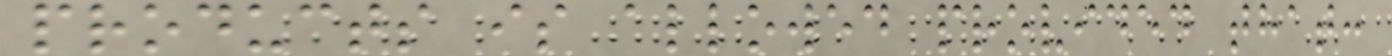products is allowed provided that:
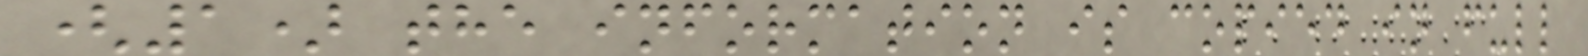(1) the information is copied in full
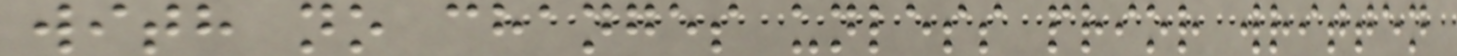with no changes unless prior written
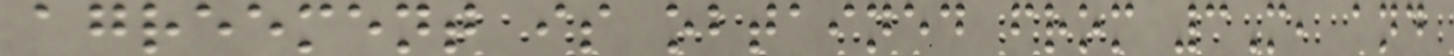agreement is obtained from 3M, and
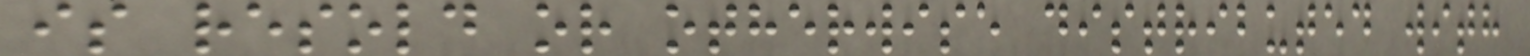is resold or otherwise distributed with
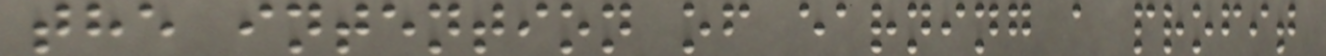the intention of earning a profit
